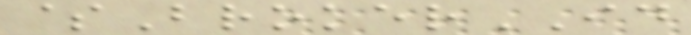$BrokerID
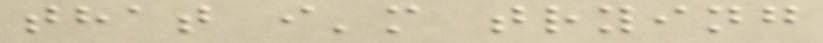that i'm trying
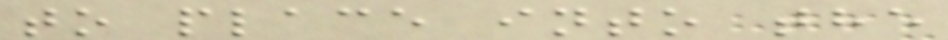to place into the
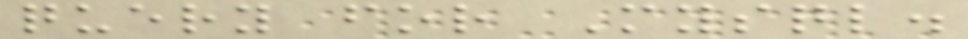query for Mysql.
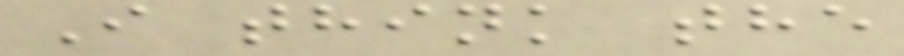I think the
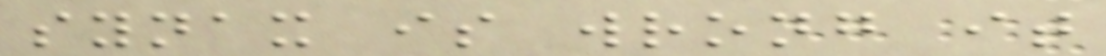synax is wrong it
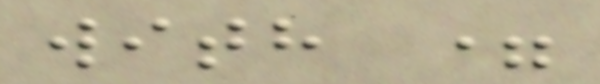with =
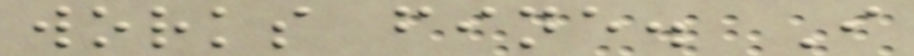works fine. I
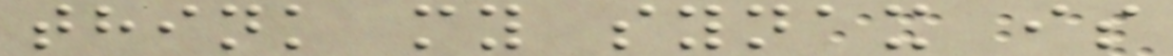think my synax is
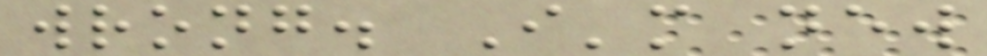wrong. I'm new
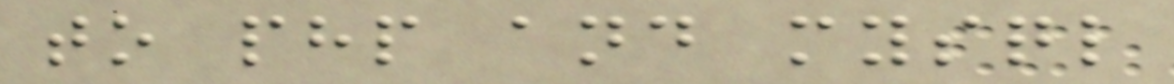to php and mysql
